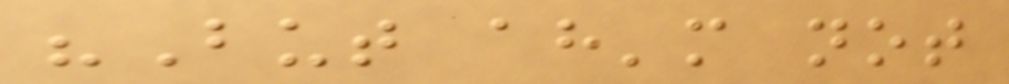"But ah'm not
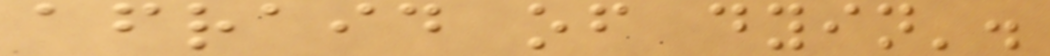afraid of dyin'.
